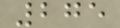275
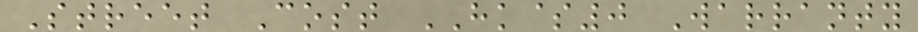Street Cost HK$0 Warranty
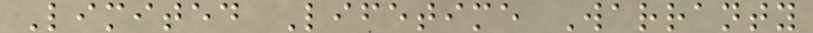Limited Lifetime Warranty
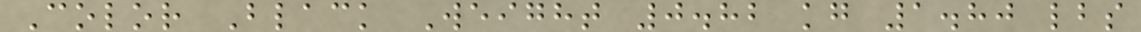Color Black Weight 0.82 kg 1.80 lbs
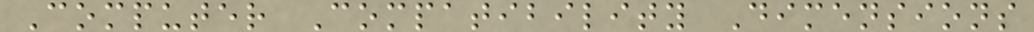Computer Compatibility Dimensions
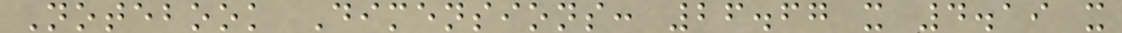Notebook Dimensions: 26.67 x 4.19 x
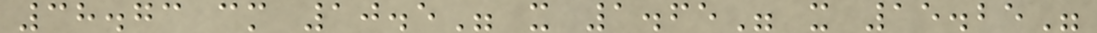38.73 cm 10.5" x 1.65" x 15.25"
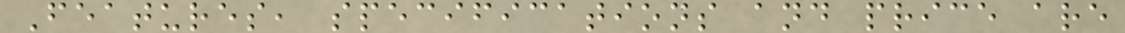Features, specifications and price are
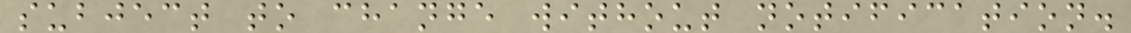subject to change without notification.
